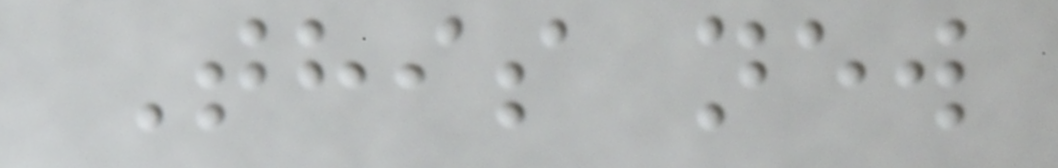This new
